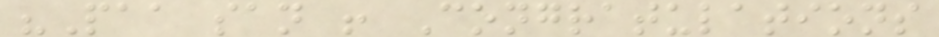"Paa san ! Congratulations
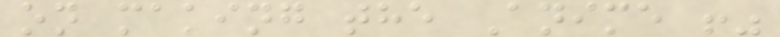on making the Anime !"
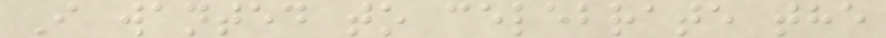I wanted to celebrate the
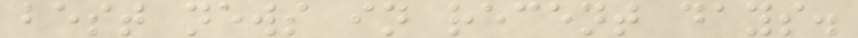best news in recent days.
